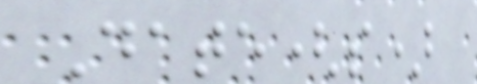Date(s)
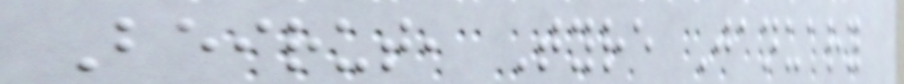Beirut, Tyre January
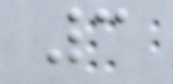3
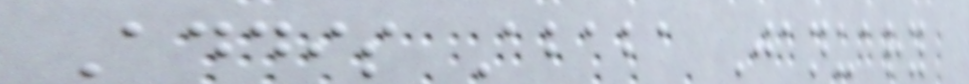Addis Ababa January
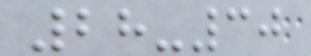28-30
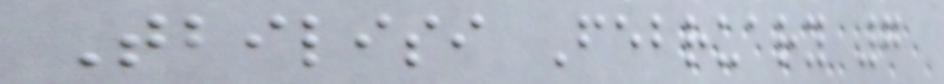Tbilisi February 7
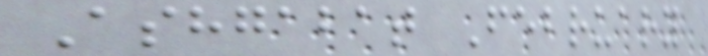Ashgabat February
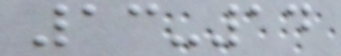13-14
